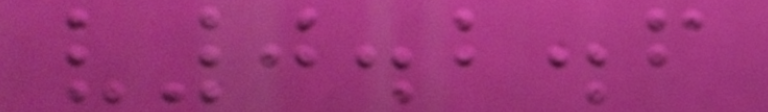v0.2.6
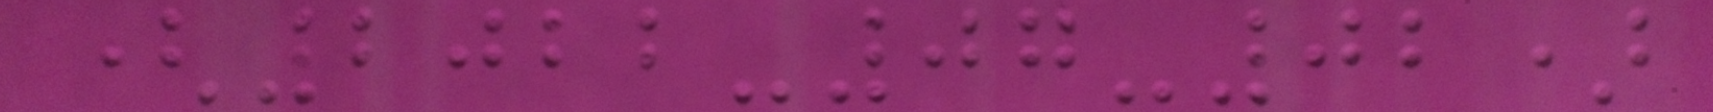(2022-07-02)
